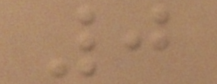0
